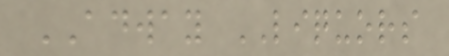ADWAY LIQUORS
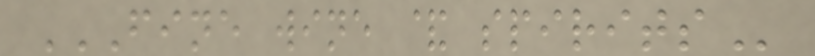FINE WINE & SPIRITS
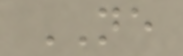NE
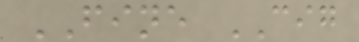FINE CIG
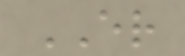ER
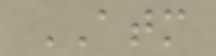ATM
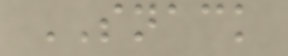SNACK
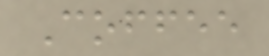Coffee
